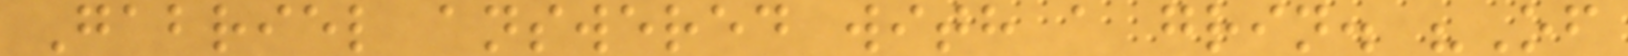Gabriel answered with a grin. "Of
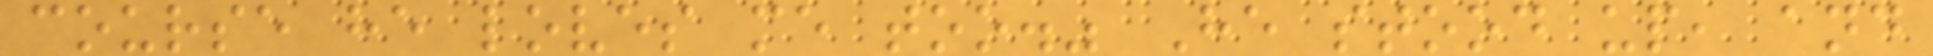course he loves me too." He stood up, and
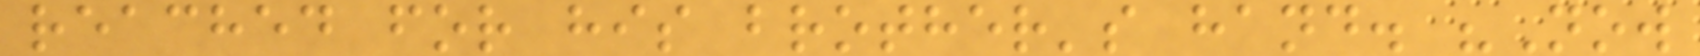reached for his brother's hand. "Now
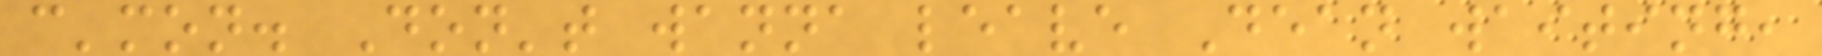c'mon. Don't wanna leave Dean waiting,
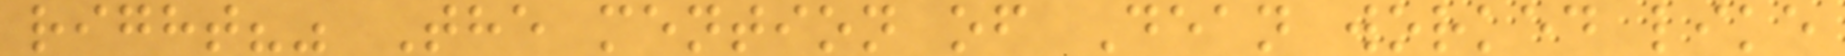right?" The mention of Dean worked like
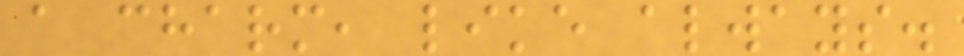a charm, like always.
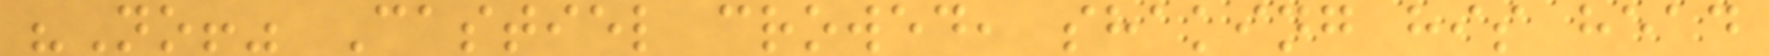"No!" Castiel crowed, shaking his head
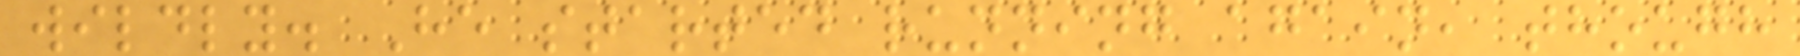wildly. He started running again, though
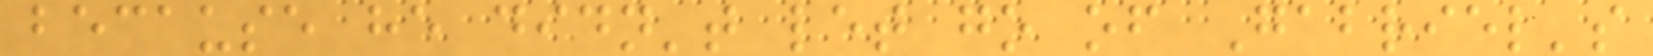because he didn't let go of Gabriel's
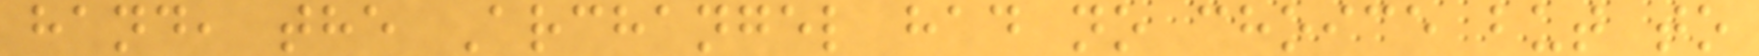hand, the Archangel had no choice but to
